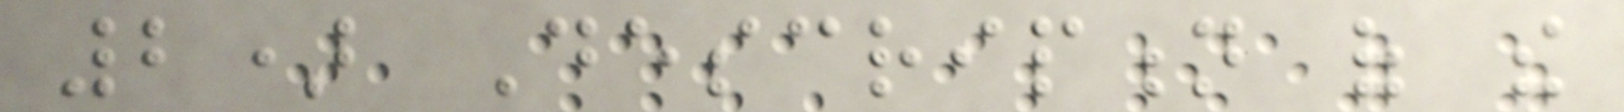2) Description of the
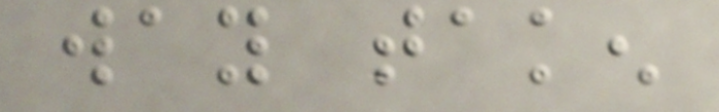way taken
